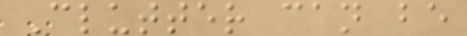Clutter can be
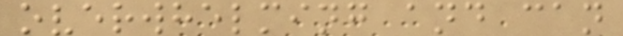overwhelming and can
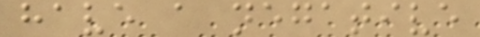have a negative
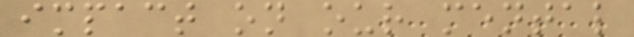impact on our mental
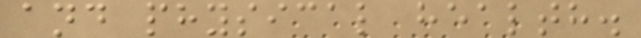and physical health.
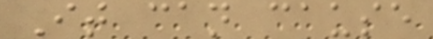It can cause
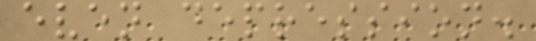even depression.
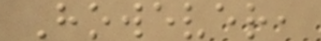However,
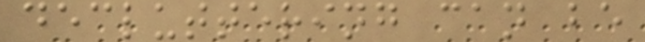decluttering can be
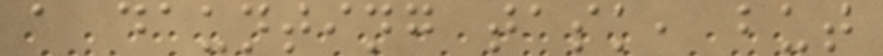a daunting task, but
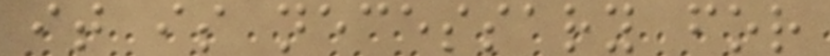it is necessary for
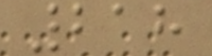218
